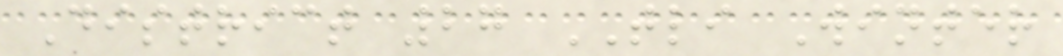District 27 TLI Winter
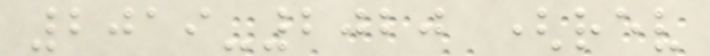2019-2020 (rev
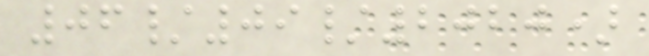06/09/2020)
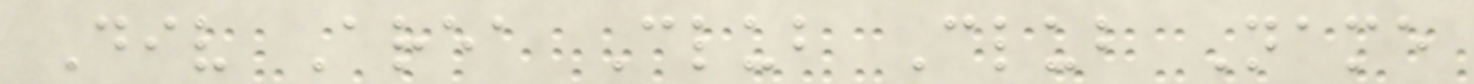Div Area Club Club Name
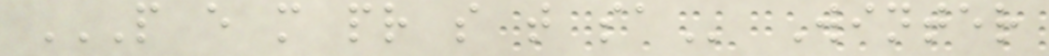P E M PR S T SA Winter
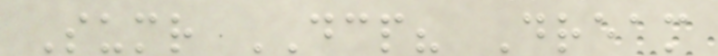Sumr DCP? Dream
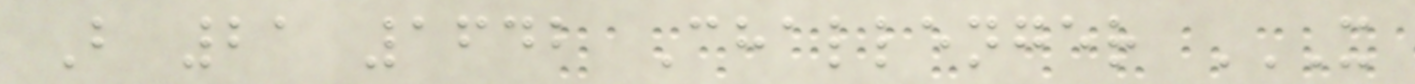B 21 1642 Challenger X
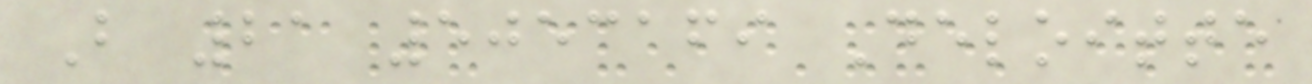B 21 5053169 Deloitte
